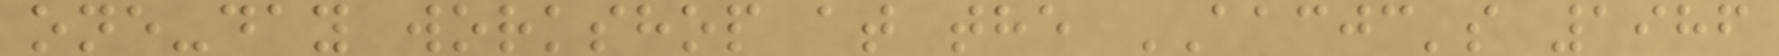one-day workshop at the AACJC's 1986
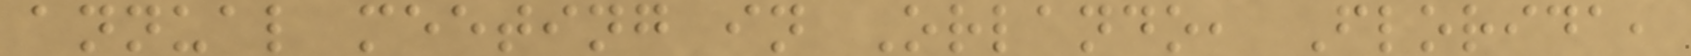annual meeting in Orlando, Florida,
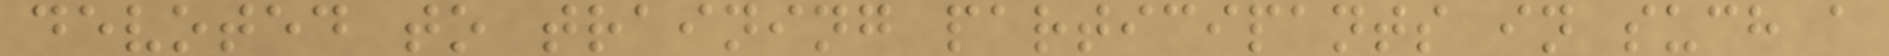devoted to training participants in such a
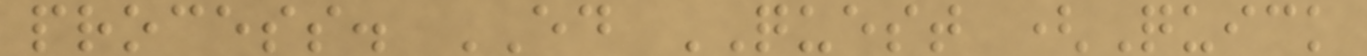process. ED QUEST (Quick
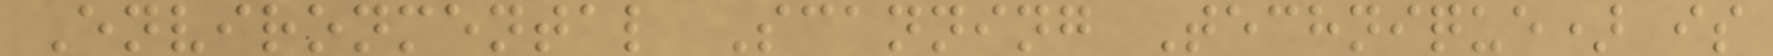Environmental Scanning Technique) is
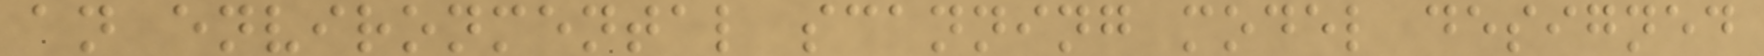an environmental scanning model designed
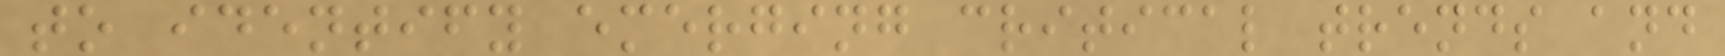to identify emerging critical trends and
